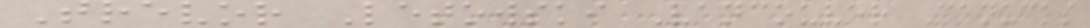Trevor Letowski Vancouver Canucks
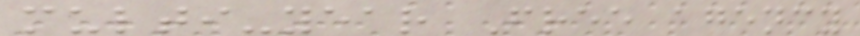multi-year Free agency
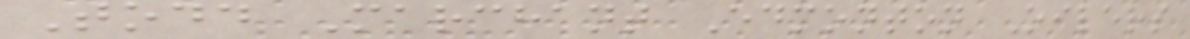Todd Marchant Edmonton Oilers
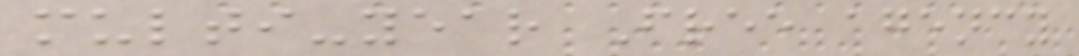multi-year Free agency
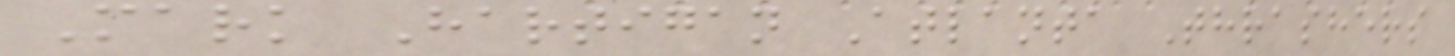Mark Hartigan Atlanta Thrashers
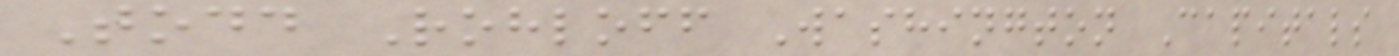Todd Rohloff Washington Capitals
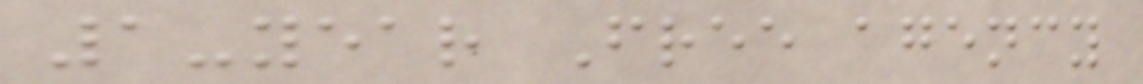1-year Free agency
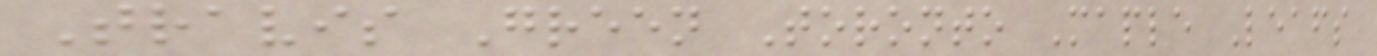Travis Green Toronto Maple Leafs
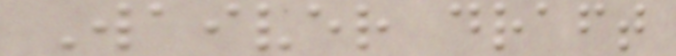Waiver draft
